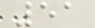51
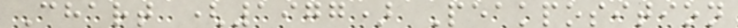Chart (1977) Peakposition
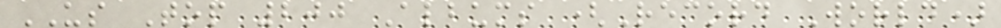US Top 200 Albums (Record World)
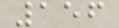156
